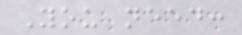You need:
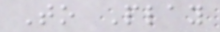To Play
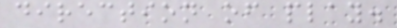direction of play.
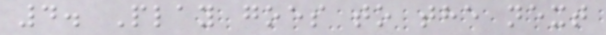4. Play goes to the next
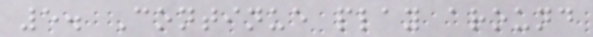5. Continue play around
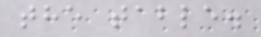the table.
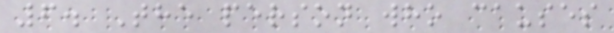6. The person who causes
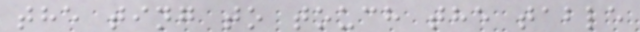the ting to touch the table
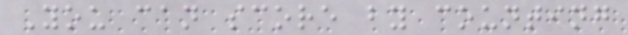You can score by counting
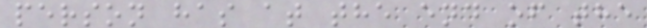person has at the end of the
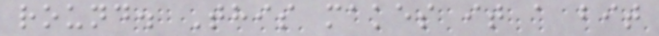round. This makes it a bit
